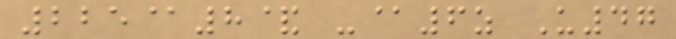225@8& -@6z U47
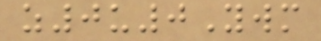z0u0Ywm
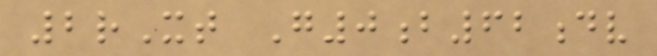2rXt G0b62dv
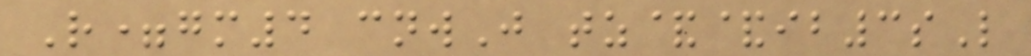R=gm4 cnwJ tz&&ib3sL
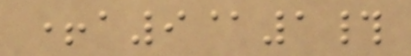+a9@1#
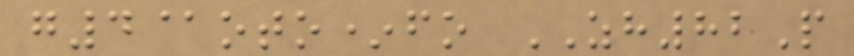g4@oto*fo ZH82P
